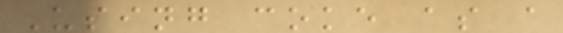Using coke as a
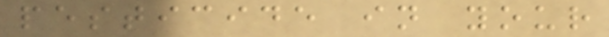pesticide in your
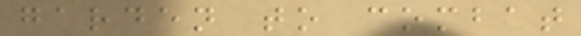garden to combat
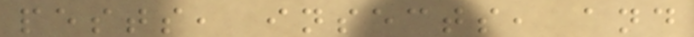pests, insects, and
